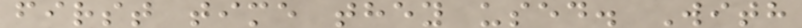first time they used. With
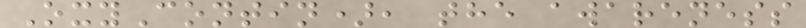OxyContin), the awareness
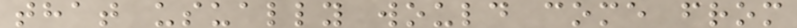that usually would come from
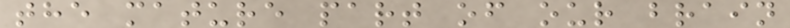the mature part of our brain
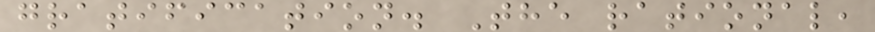gratification. The rational,
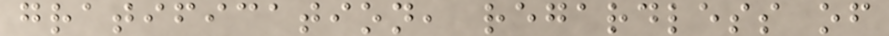gratification, regardless of
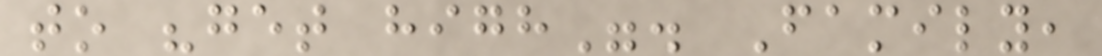to "get high". Family,
